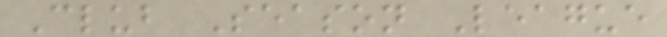Club Season League
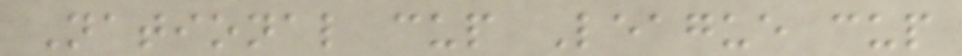National cup League cup
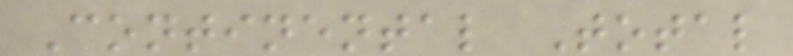Continental Total
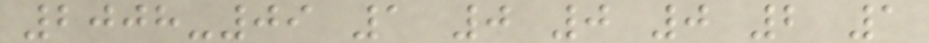2008-09 1 0 0 0 2 1
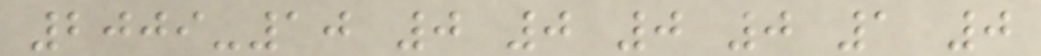2009-10 0 0 0 0 1 0
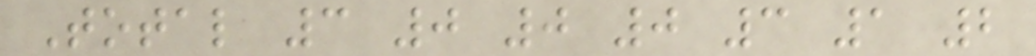Total 3 0 0 0 3 1 2
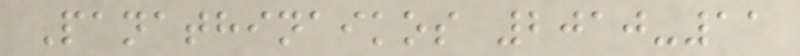Panathinaikos 2010-11
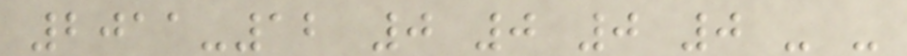2011-12 0 0 0 0 - -
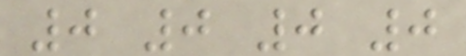0 0 0 0
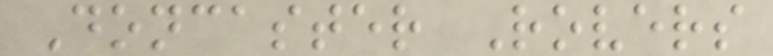Doncaster Rovers
